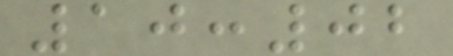10:02
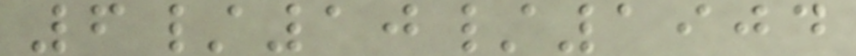6/10/1904
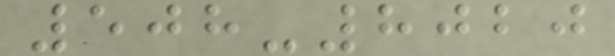508-8020
